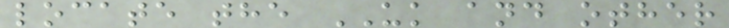locate the UK and other
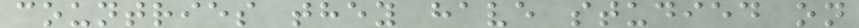countries they have studied on
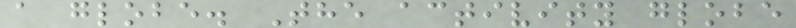a globe. The activity globe
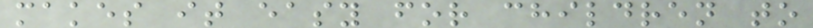makes it easy for children to
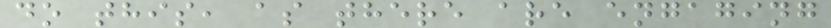do this, as there are engaging
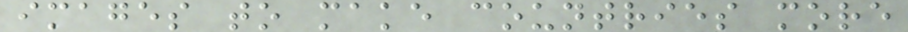images to make countries more
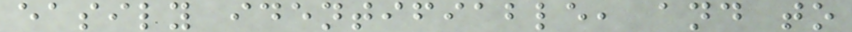easily identifiable, and to
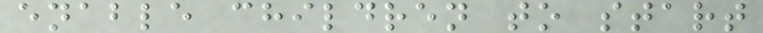enable children to start
